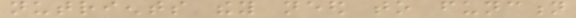nutrients they need to function
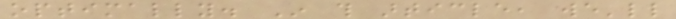optimally. In this article, we'll
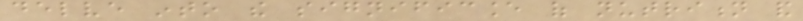delve into the significance of nutrition and
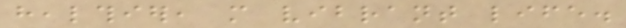healthier, more vibrant life.
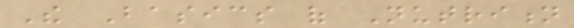The Basics of Nutrition
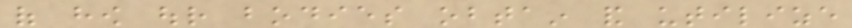of how our bodies obtain and utilize
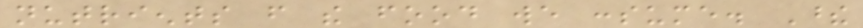nutrients from the food we consume. These
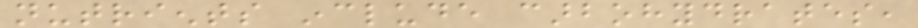nutrients include carbohydrates,
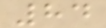84
